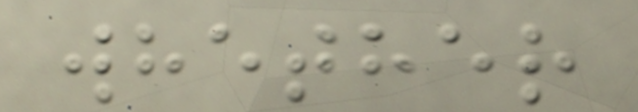whether
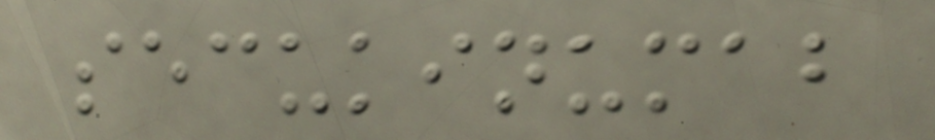secukinumab
